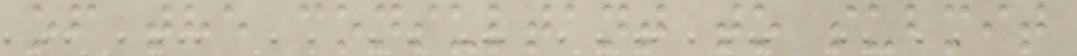of the consultant to submit
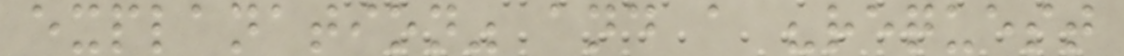explanation" and a "request
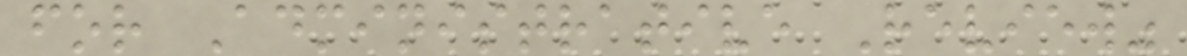for Administrative Review"
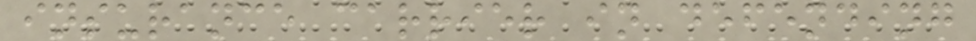insurance carrier in defending
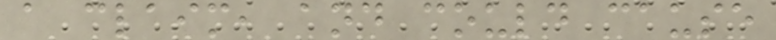a claim, and could cause
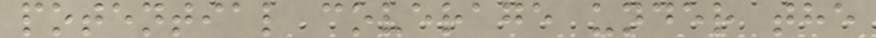potential coverage under the
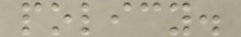policy.
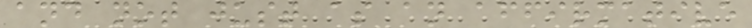and not just as an affirmative
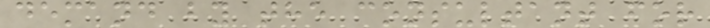demand by the consultant for
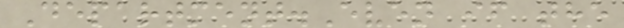Department.Even if the
